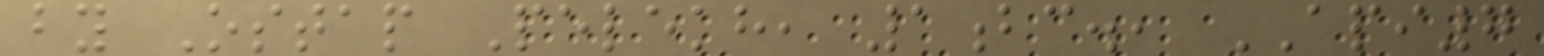by Ostap Pelekh, 1bc., API7
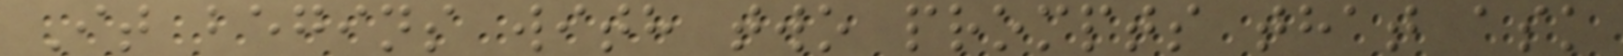It begins with two prompts that ask
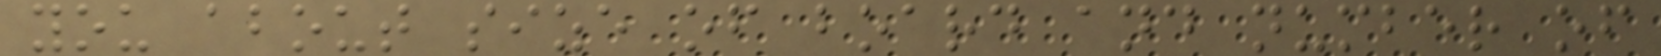you about size of board and number of
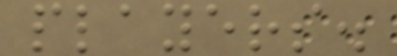players.
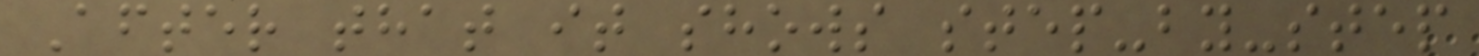After that it shows step-by-step
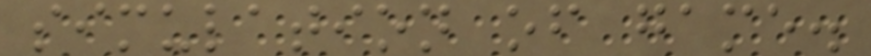simulation of game.
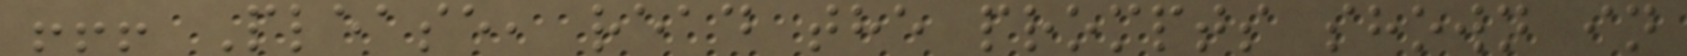!!! Please, read the prompts shown in
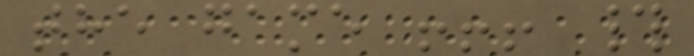the game !!! #
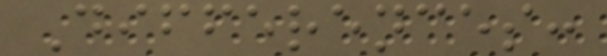Differences:
